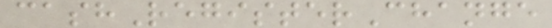cashRegisterChange
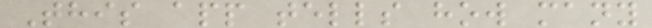This app tells how many
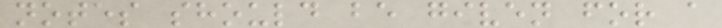notes should be given for a
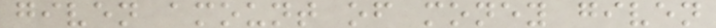given amount of money given
